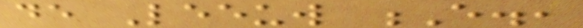de Leeuw E.,
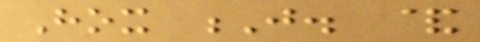Hox J. &
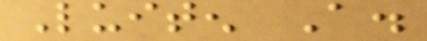Luiten A.
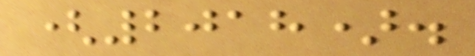(2018).
